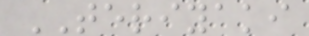TERIYAKI
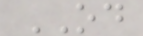OD
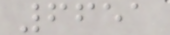6651
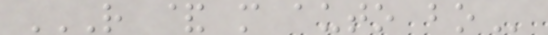R & M AUTO BO
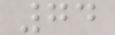74
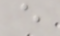e
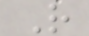R
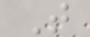T
